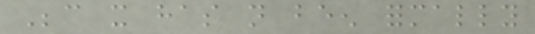Because it has not been formally
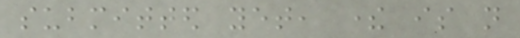submitted yet, there is not
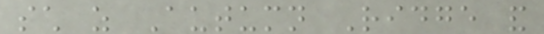such as Autumn Ridge and
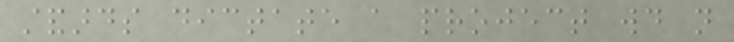standards dictate a project would not
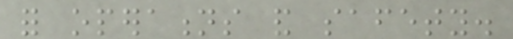for operations and safety.
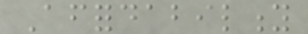Affordability
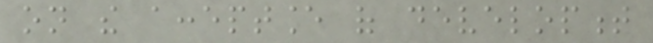on the acceptance of development
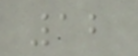12
